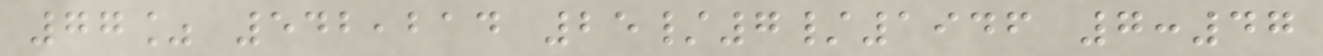77% 542,214 25/7/1946 7:47
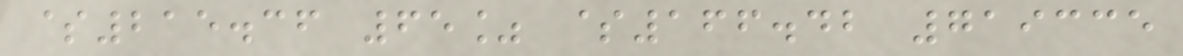$215.36 65% $166.42 719335
